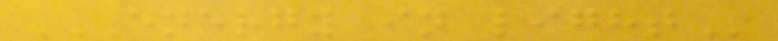ENERGY IN LIGHT
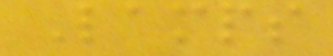Lamps
